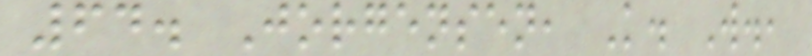64. Jorgensen, K. W.,
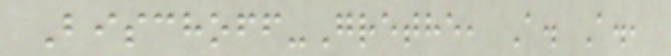Bischoff-Grethe, A. A.,
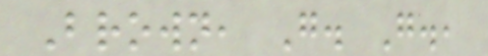Brown, G. G.,
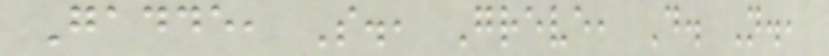Gadde, S., Greve, D. N.,
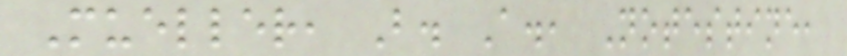Mueller, B. A., Notestine,
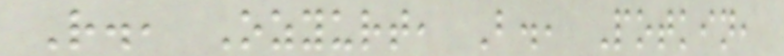R., Ozyurt, B., Potkin,
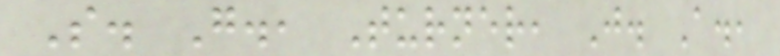S. G., Turner, J. A.,
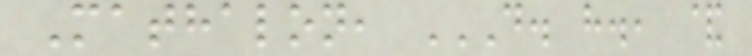Mathalon, D. H., &
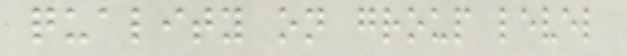quality on group level
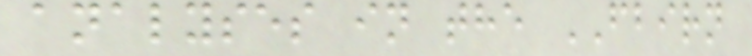analyses in the FBIRN
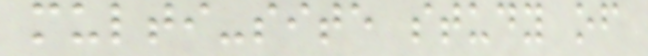multi-site study of
